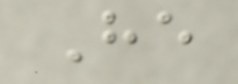He
